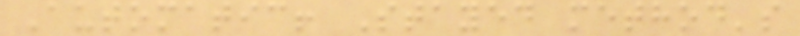Automatic! Stayed method's
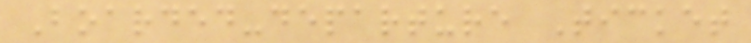Boarded-departure Ticket
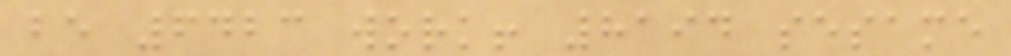be 6423 work! 8194 sesame
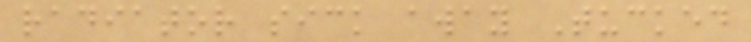radiator sick away Tucked
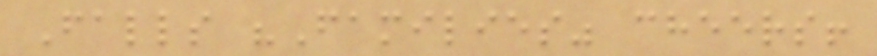Falls "Families" cheers!
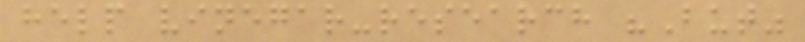help vinegar-research "But"
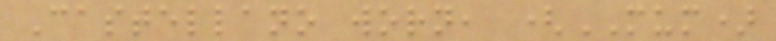Castellano worn, (MUM)
